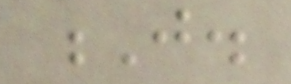J.
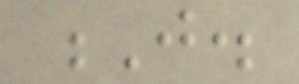J.
